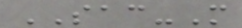SAC-M
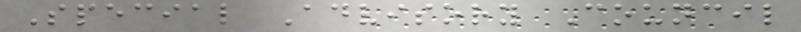Special Advisory Council
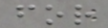for
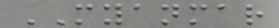MYANMAR
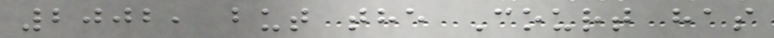2002, but the Court has
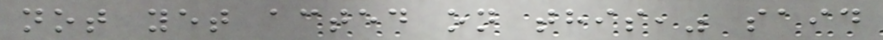not yet acted on this," said
